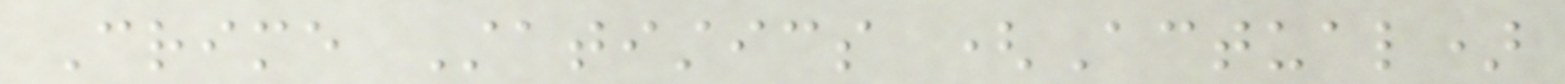Crime Statistics (Actual)
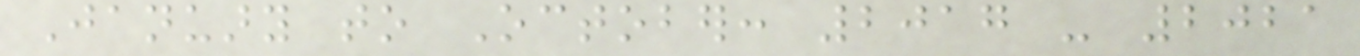January to October: 2017 - 2021
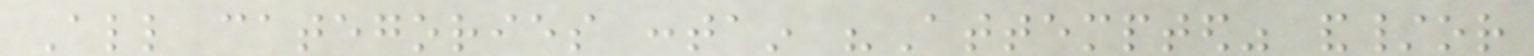All categories contain "Attempted" and/or
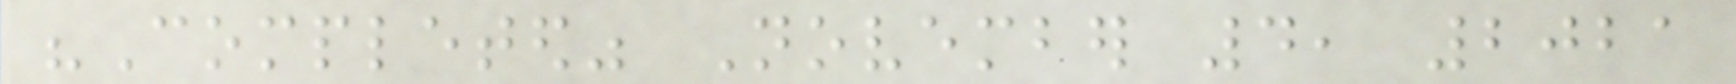"Completed" November 4, 2021
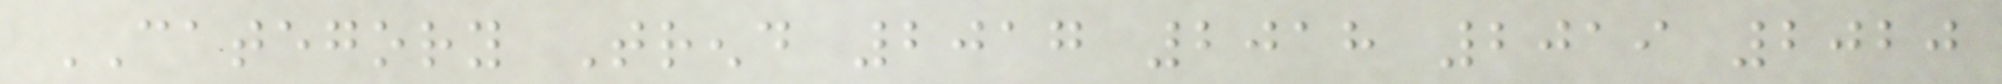CATEGORY Trend 2017 2018 2019 2020
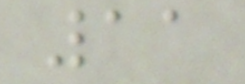11
